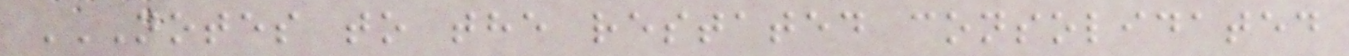NOTES TO THE RESTATED CONSOLIDATED
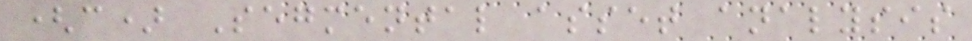(c) Segmental asset analysis
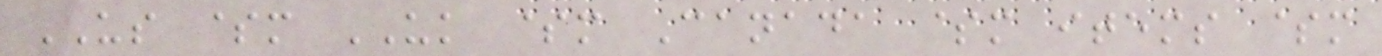US $m UK $m Canada $m items $m
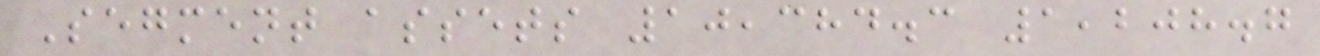Segment assets 10,384.3 1,208.7
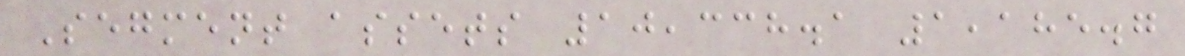Segment assets 10,338.1 1,185.7
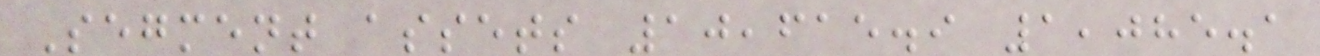Segment assets 10,615.9 1,085.1
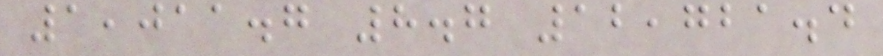1,011.7 8.7 12,721.4
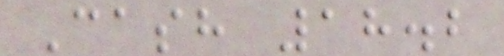Cash 18.2
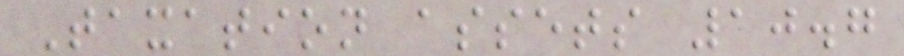Taxation assets 10.7
